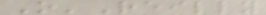O'Reilly
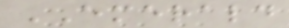EMERALD
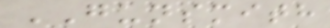GUNSMITH
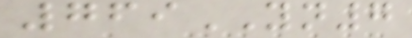769YN7
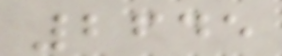2645
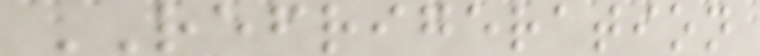REFRIGERATION
